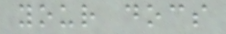your docs
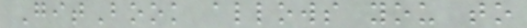GitBook allows you to
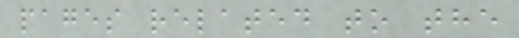pages related to the
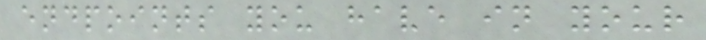endpoints you have in your
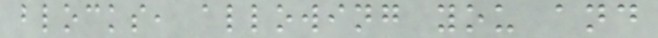blocks, allowing you and
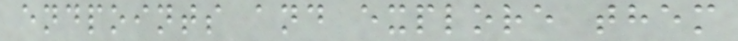endpoints and explore them
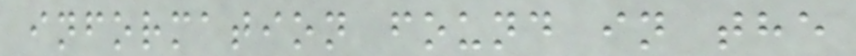information found in the
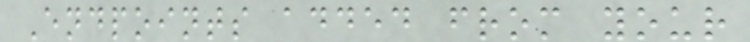Endpoints added from your
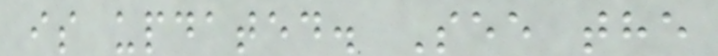is updated. See the
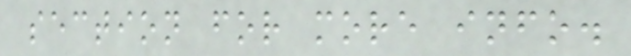section for more info.
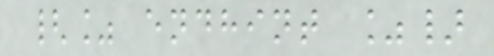{% endhint %}
